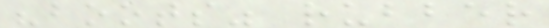"boots" rubber
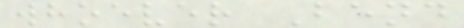whoever Bend
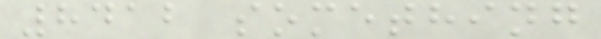8412 something
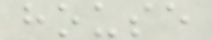house
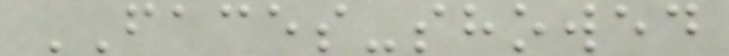FACES-showed
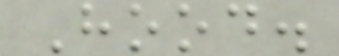Hood.
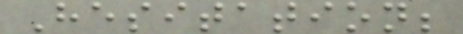Hesitation;
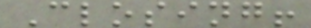Closing!
